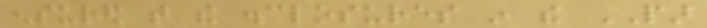ensured that the disclosures in the PAR
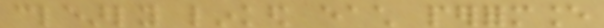clearly linked each performance
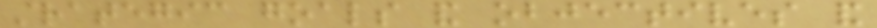strategic goals and objectives and
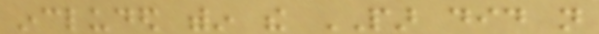included within the PAR did not
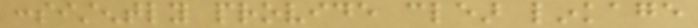consistently provide clear linkage
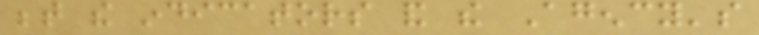between the indicators and the Agency's
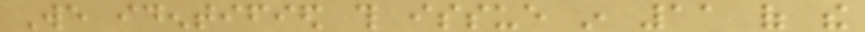We identified this issue in 11 of the
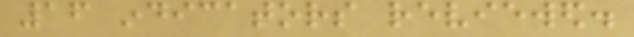16 indicators reviewed.
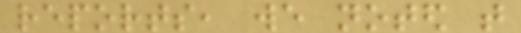reports, we noted that
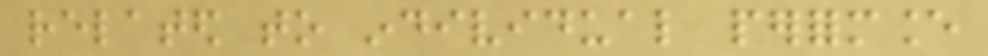related to individual performance
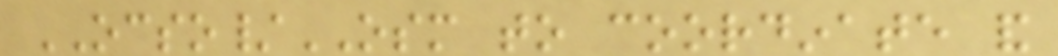OCSO/OSM to coordinate and
